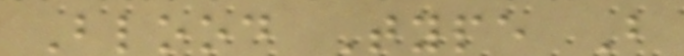Blood Type B
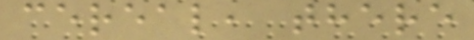cereal, there
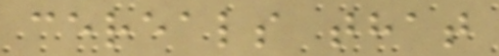cereals that
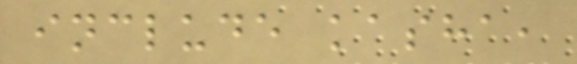include kasha,
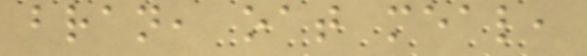bran, oat meal,
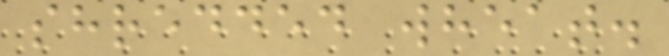shredded wheat.
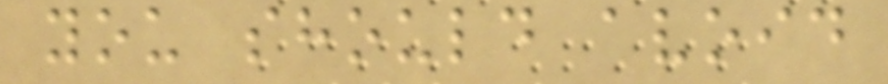you should avoid
